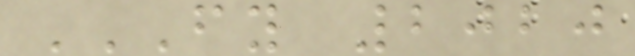FY 2020
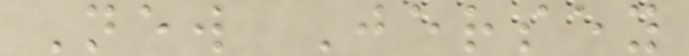New Jersey
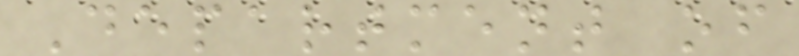Department of
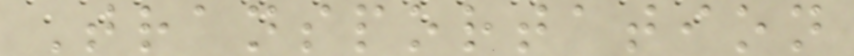Transportation
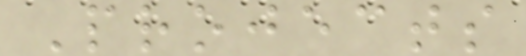Projects
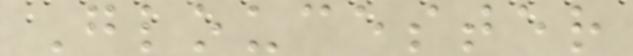Gloucester
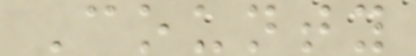County
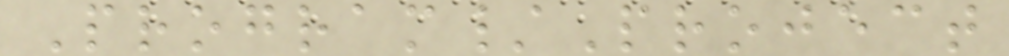Program/Project
